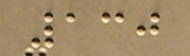130
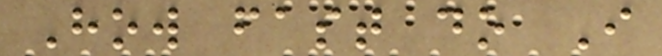How fast do I
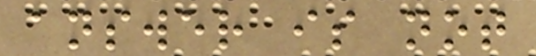answer is not
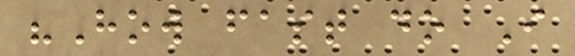"How fast do I
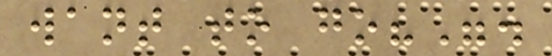want to go?".
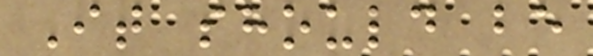It should be
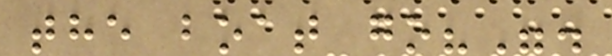the boat go?".
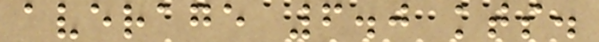average 6.0 kts.
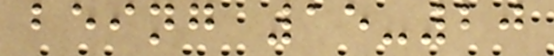being 15-20
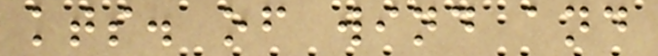kts. of wind and
